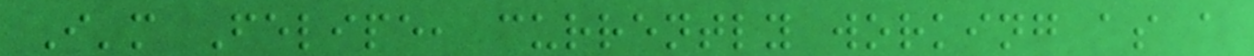I'm Felipe, currently working as a
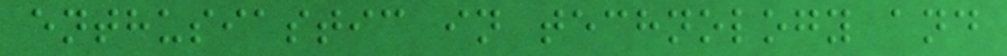enthusiastic in technology and
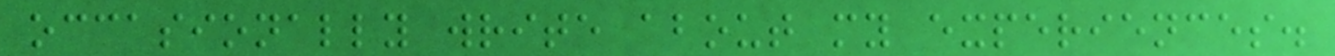occasionally write about my experiences.
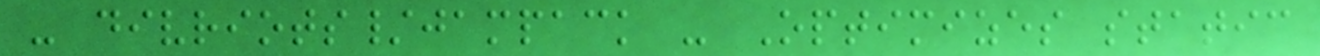- divriots/jampack - Optimizes static
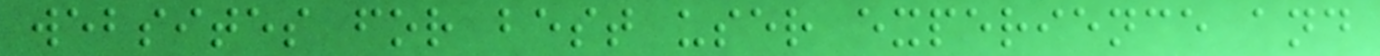websites for best user experience and
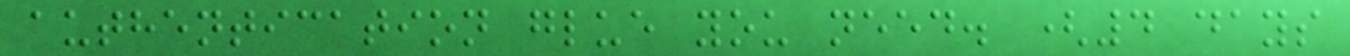authentication glue you need. (4 days
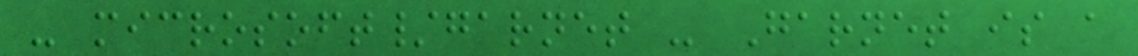- microsoft/garnet - Garnet is a
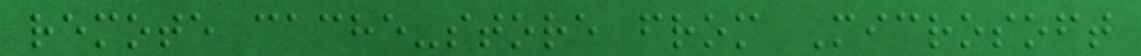remote cache-store from Microsoft
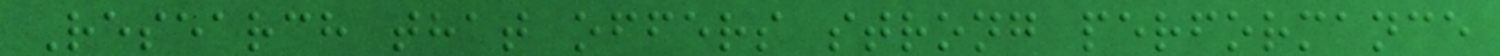Research that offers strong performance
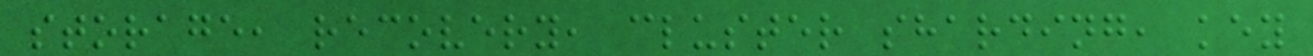storage, recovery, cluster sharding, key
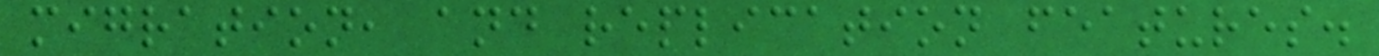migration, and replication features.
